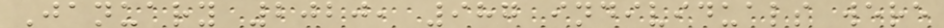January 2020, 987 individuals were
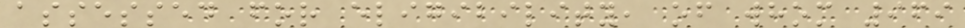assessed for eligibility, of whom 969
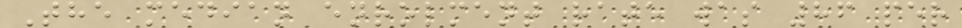The median enrolment rate was 86 per
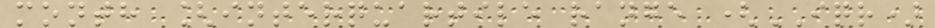month [interquartile range (IQR)
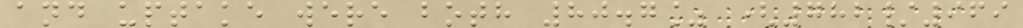and uptake were both 80.7% (782/969
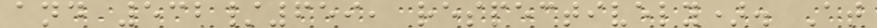and 532/659, respectively). At
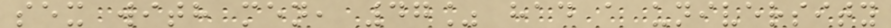sex with men, 47% had a university
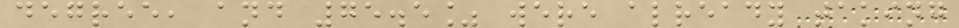degree, and 75.5% were already taking
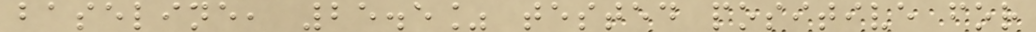baseline, 25.5% tested positive for
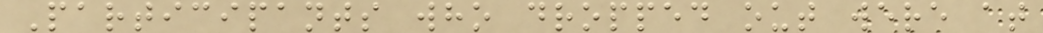Participants who dropped out were at
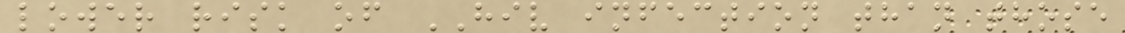lower risk of HIV infection than those
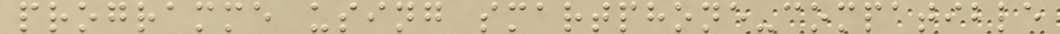programme using smartphone-compatible
